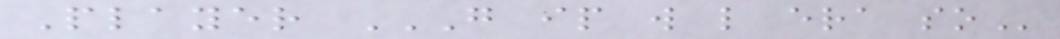Player G IP W L ERA SO
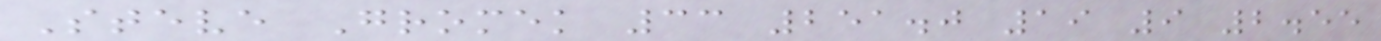Steve Gromek 33 251.0 19 9 2.55
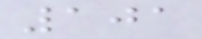101
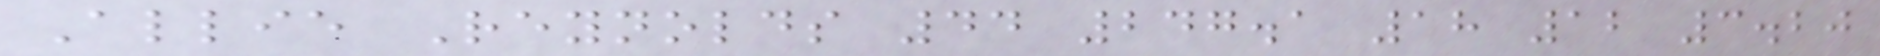Allie Reynolds 44 247.1 18 12 3.20
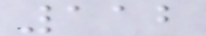112
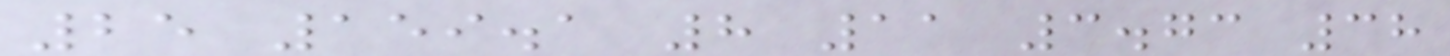25 159.1 8 11 3.73 38
